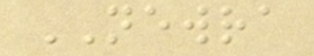NEWRA
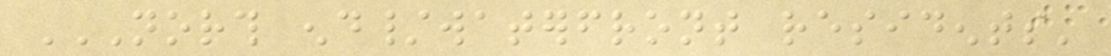NORTH END/WATERFRONT RESIDENTS'
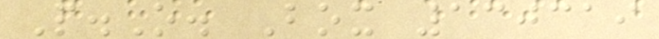P.O. Box 130319
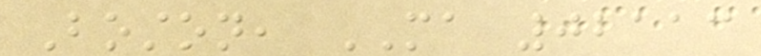Boston, MA 02113
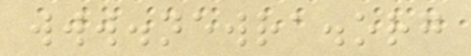www.newra.org
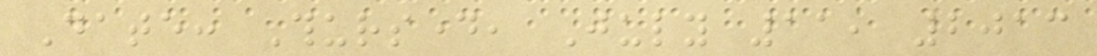Date: Thursday, July 11, 2013
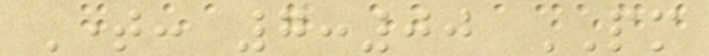Time: 7:00 PM
